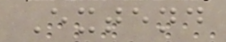Extend
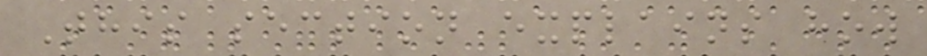This section explains how
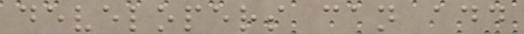developers can add
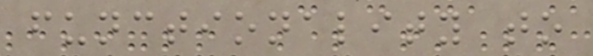functionality to
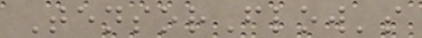TensorFlow's
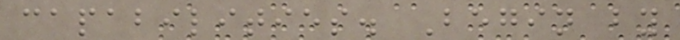capabilities. Begin by
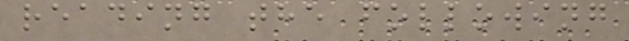reading the following
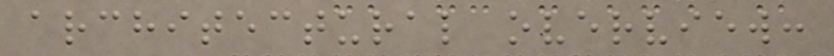architectural overview:
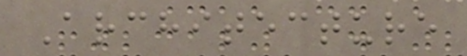Architecture
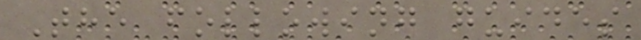The following guides
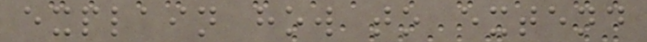explain how to extend
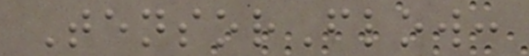TensorFlow:
